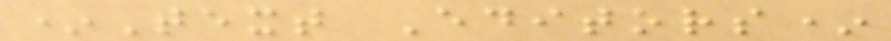*Text Editors*
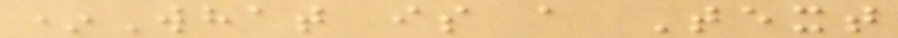*What is a Text
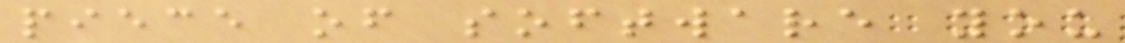piece of software you
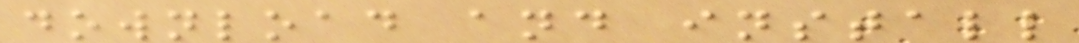download and install
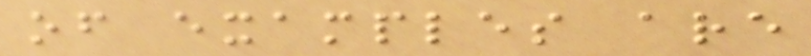of examples are
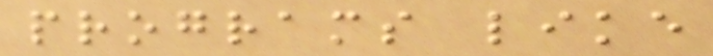programs like
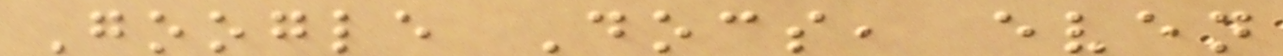Google Docs, even
